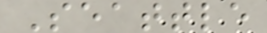Seattle
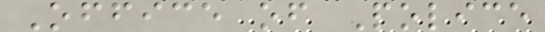Office of Police
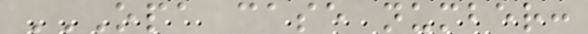OPA CASE NUMBER:
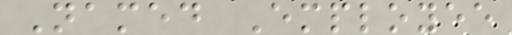Named Employee
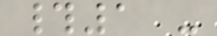#1 -
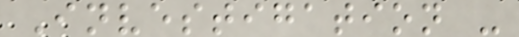Investigation -
